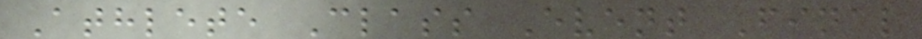Athlete Class Event Final
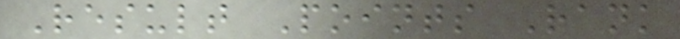Result Points Rank
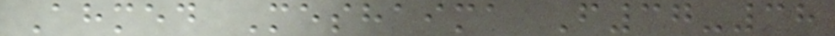Ahmed Meshaima F37-38
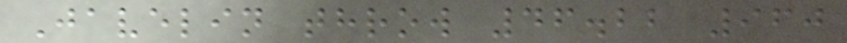Javelin throw 46.22 960
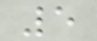5
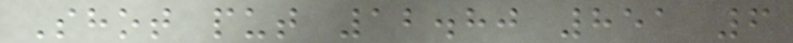Shot put 12.80 851 6
